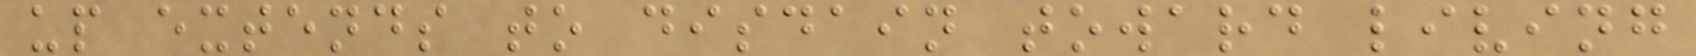up extends to disdain toward living
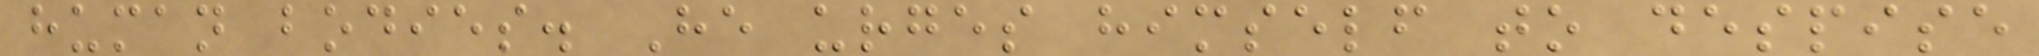human bodies. He urges himself to despise
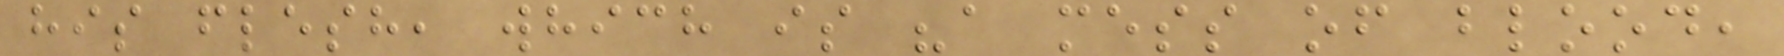his flesh, which is "a mess of blood,
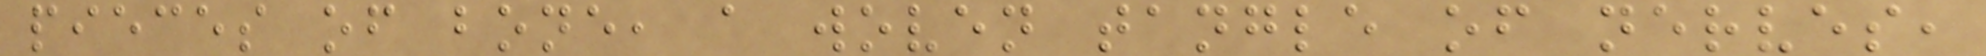pieces of bone, a woven tangle of nerves,
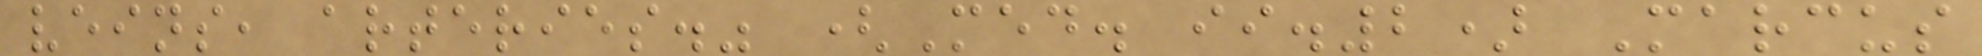veins, arteries." (Med. ii.2) Marcus
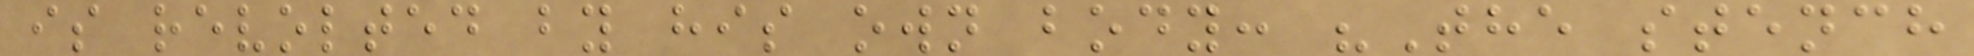is revolted by his own body: "The stench
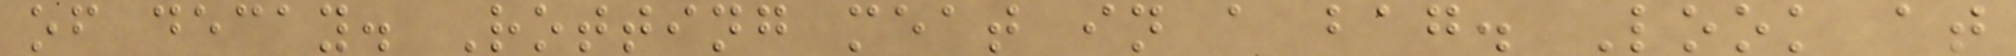of decay. Rotting meat in a bag. Look at
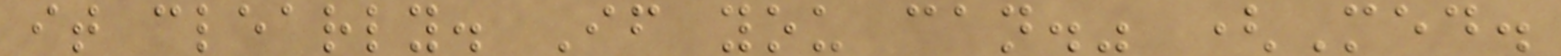it clearly. If you can." (Med.
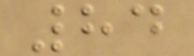84
